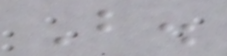B.
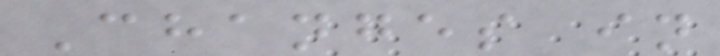Changes in
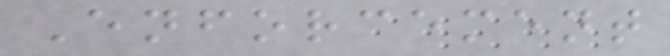Enforcement
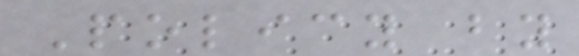Policy by
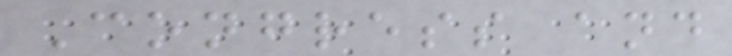Congress and
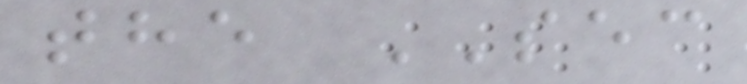the SEC
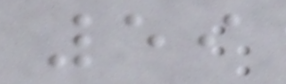59
